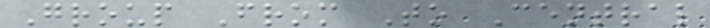Group From To Central
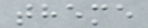theme
